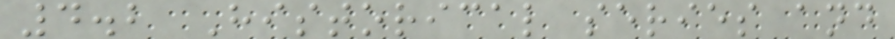4.2 Historical series and
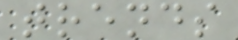trends
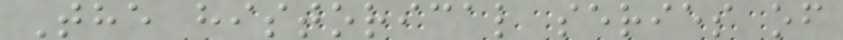The historical series of
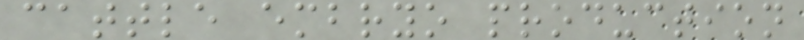cattle embryo production
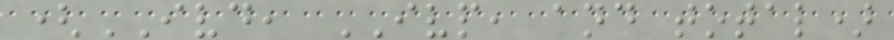(IVD, IVP, and total)
